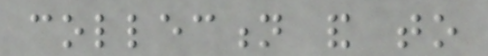collection and to
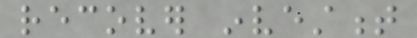recover investment
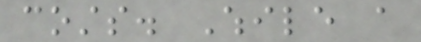costs. While a
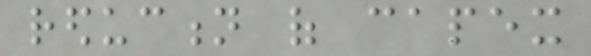reduction of capex
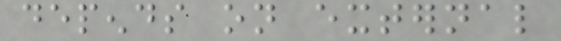depends on external
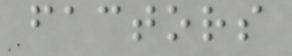factors
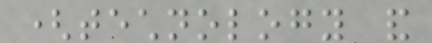(technology and
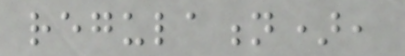regulation),
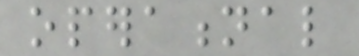operational
